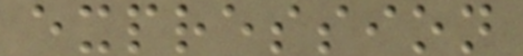expression
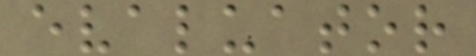evaluator
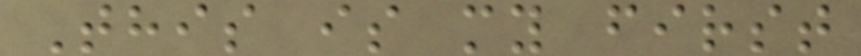This is my first
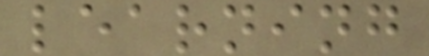learning
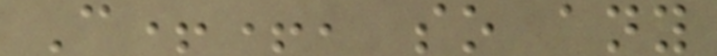C++, so any
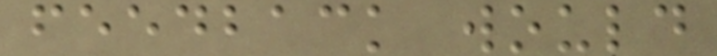feedback would
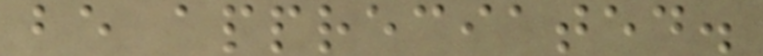be appreciated.
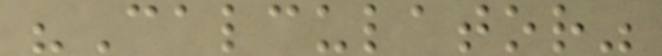"Calculator"
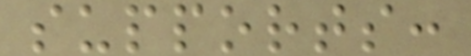supports:
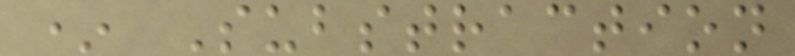* Substraction
